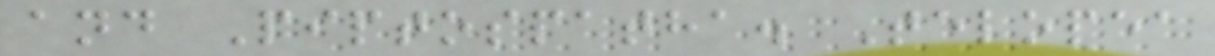and Piptospatha. Telopea
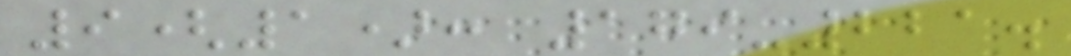9(1): 179-221.
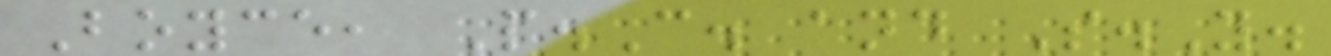Boyce, P.C. and S.Y.
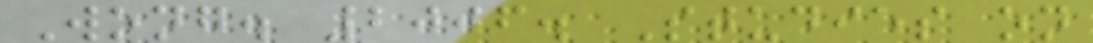Wong. 2006. Studies on
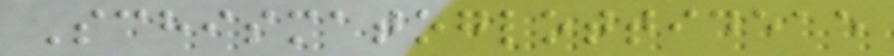Schismatoglottideae
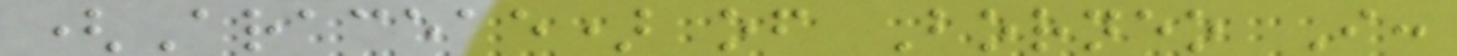(Araceae) of Borneo I:
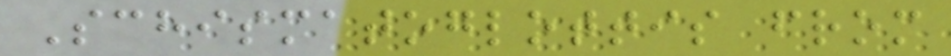Schismatoglottis from
